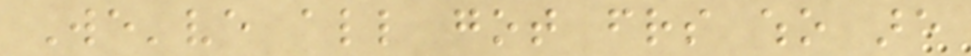We've all got friends who are
